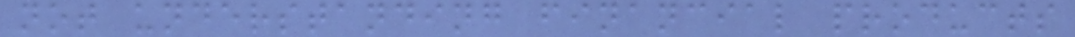not understanding financial products
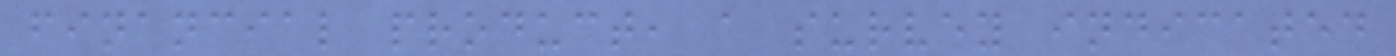financial product, a survey indicated
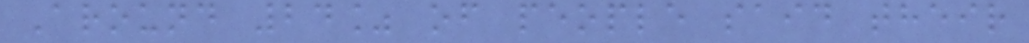Around 24% of people said their
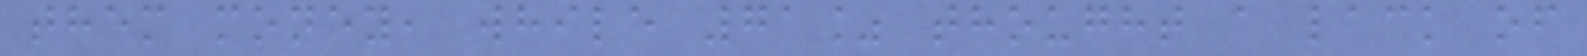them money, while 71% thought a lack of
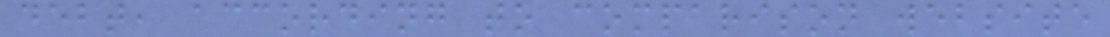debt, according to comparison website
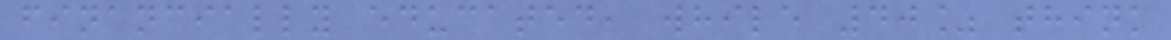financially educated, while 40% think
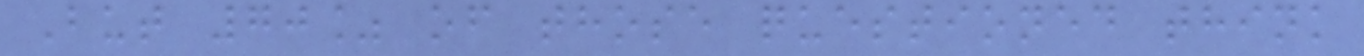But 70% of those questioned think
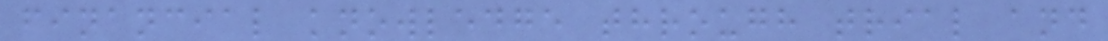financial knowledge through trial and
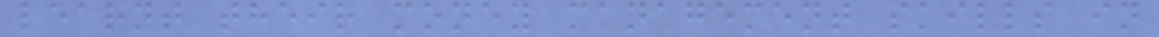learnt their money management skills in
